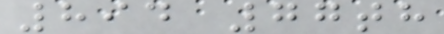894 77th
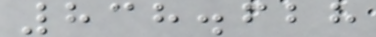838.628
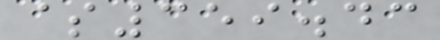$359.43
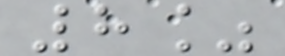8%
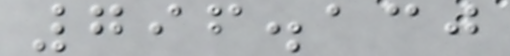796.130
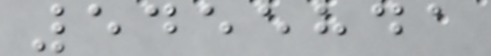5455841
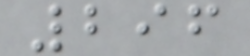296
